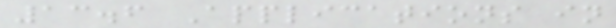13.6 Applications in
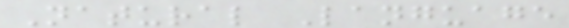Natural Language
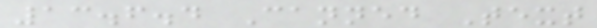13.6.4 Canned Text
